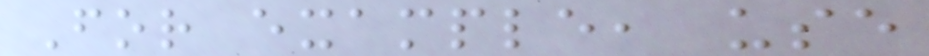For example, use
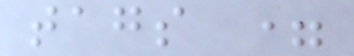tags =
